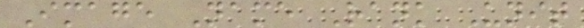Image Name Rank Unit
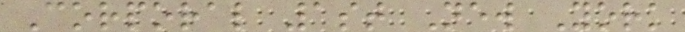Corporal 1st New York
